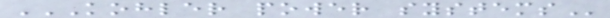KOHLER POWER SYSTEMS
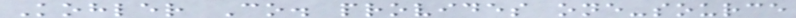Kohler Co. provides one-source
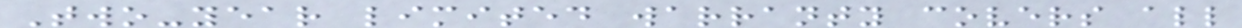Two-year limited warranty covers all
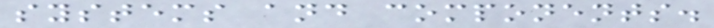systems and components.
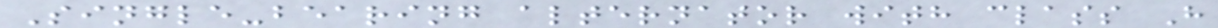Single-bearing alternator with class H
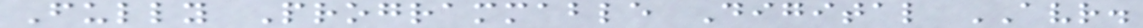Fully Programmable Digital AVR.
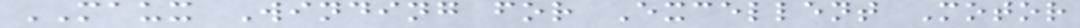MAUX Winding for Excellent Motor
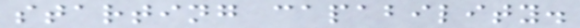starting capability.
